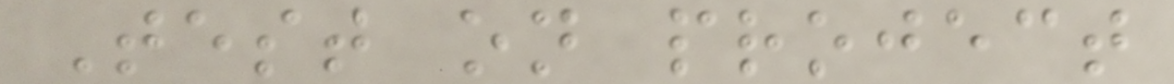Test on project
